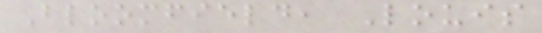Bloomfield, Louis
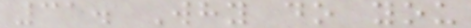31. Why do you
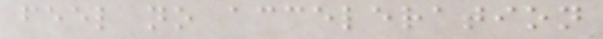feel no acceleration
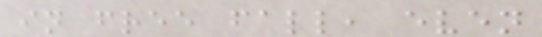in free fall, even
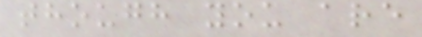though you are
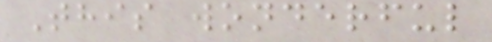This wonderful
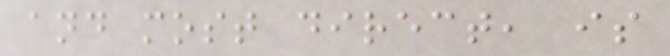and most direct, is
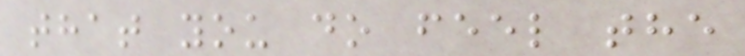that you do feel the
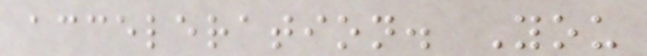acceleration. You
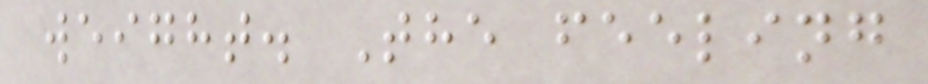weight. The feeling
